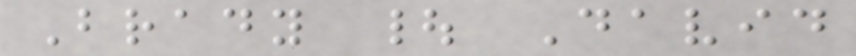Brady | David
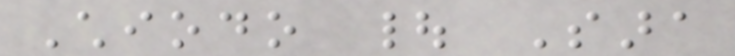Chiodo | Sara
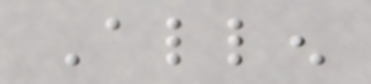Allen
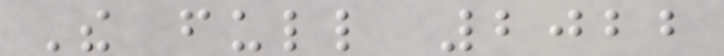The full 2022
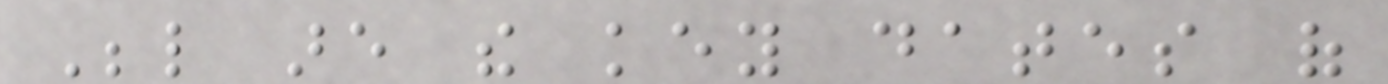Below are the key dates of
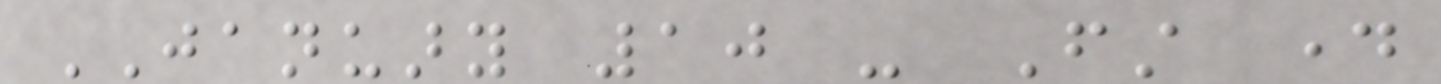JANUARY 10 - First day
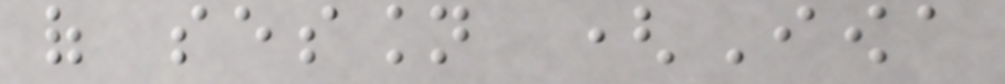of session (Iowa
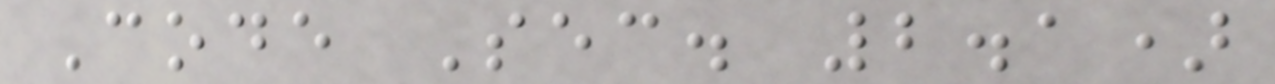Code Sec. 2.1)
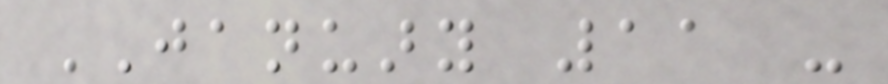JANUARY 11 -
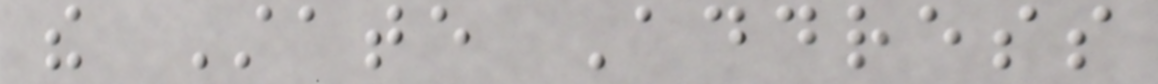the State Address
